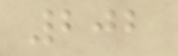202
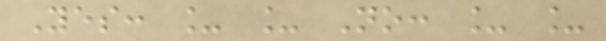Yes: _ _ No: _ _
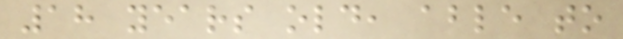18 years old, able to
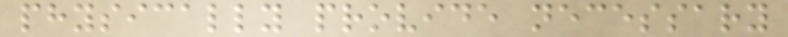physically provide necessary
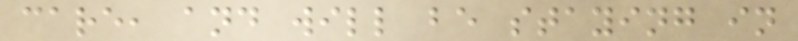care, and will be staying in
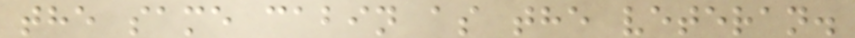the same cabin as the veteran.
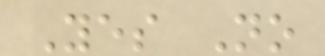Yes No
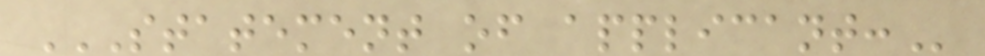STATEMENT OF APPLICANT:
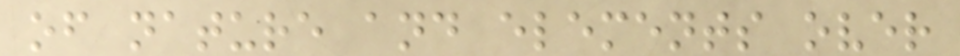of nature and elements over
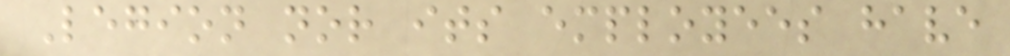Legion nor its employees have
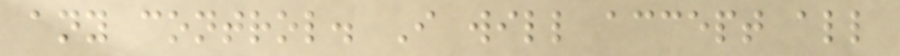any control. I will accept all
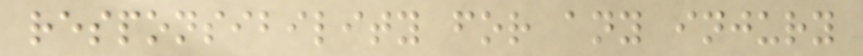responsibility for any injury
